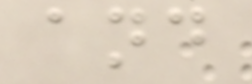and
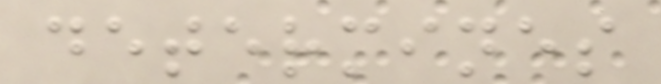determines
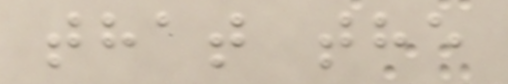that the
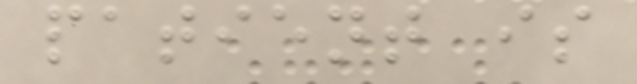patient is
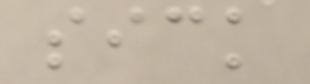sick
